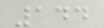144
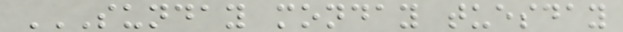SUNDAY MONDAY TUESDAY
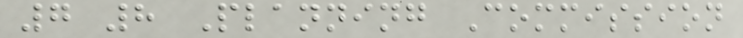7 8 Planning Commission
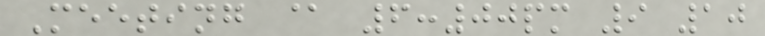Meeting @ 6:00pm 9 10
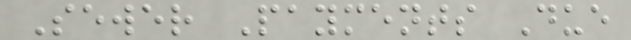Sewer Payments Due
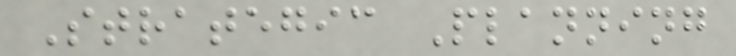Strategic Planning
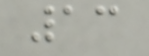13
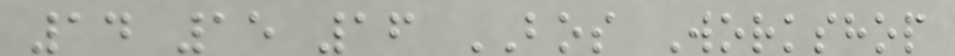14 15 16 BOS Workshop
